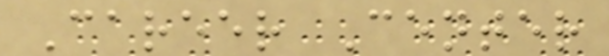Career Center
